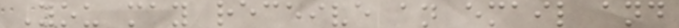You may receive an email and
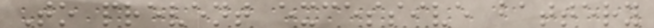To prevent excessive battery
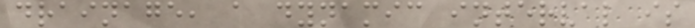drainage, a dynamic interval is
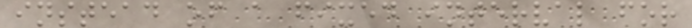instead of a fixed interval for
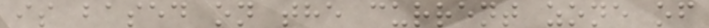is based on the current zone of
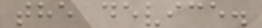the device.
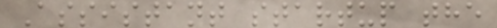Assistant startup the
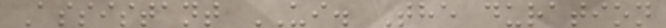Assistant UI. The duration
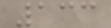133
